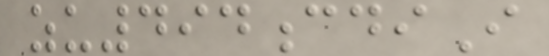zu494cdiI
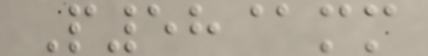P58@mm
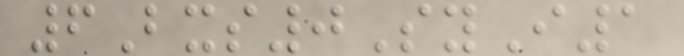6Bxs0SyI1
